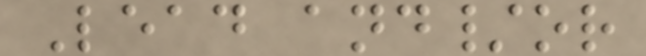Lead and/or
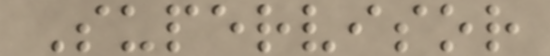Supervisor
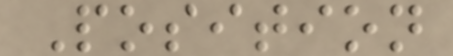Position
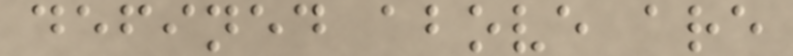defined above are
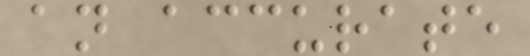an accurate
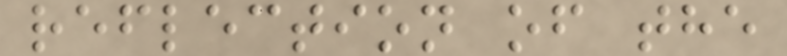reflection of the
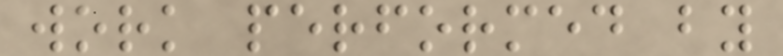work performed by
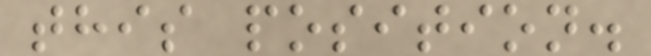this position.
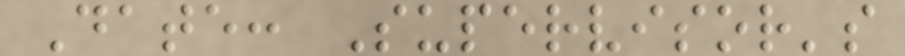Date: Supervisor's
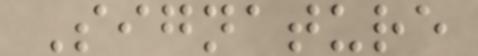Signature
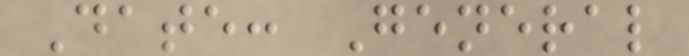Date: General
